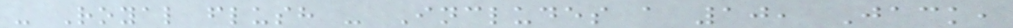- Royal flush - Includes a 10, Jack,
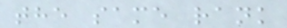the same rank
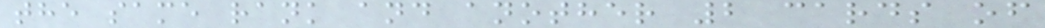the same rank and another 2 cards of
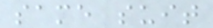same suit
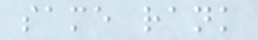same rank
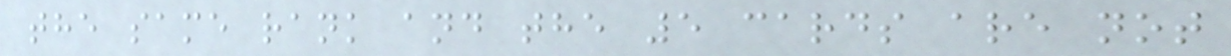the same rank and the 5 cards are not
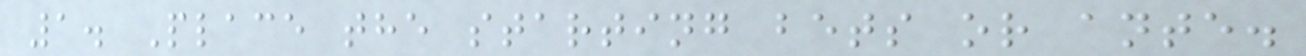1. Place the starting bets or ante.
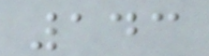143
